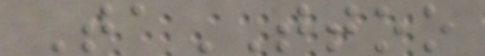TaTTOO
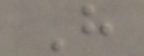H
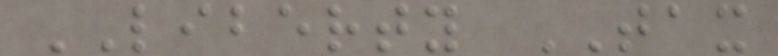LIBERTY TAX
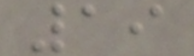19
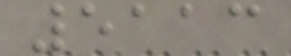5113
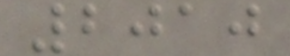2010
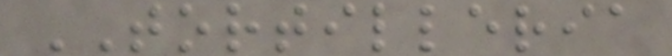TORTILLERIA
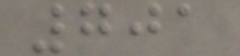701
